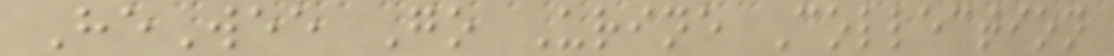HeWee Go Urine Collection
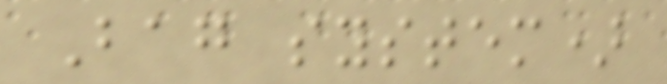Bag system)
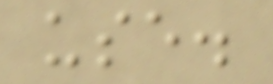use.
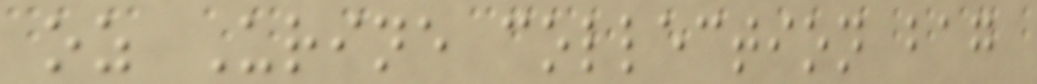oz Urine collection bag
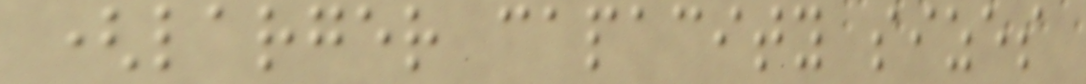(larger capacity sizes
